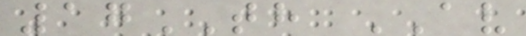17TH AV
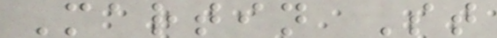Martin St
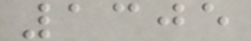1305
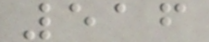516
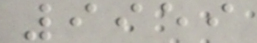9959
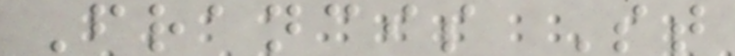Francis St
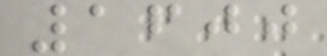1600
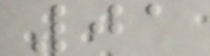01
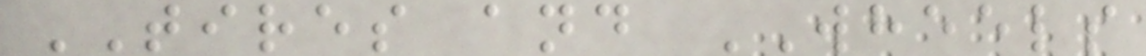TIRES and WHEELS
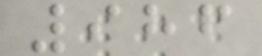986
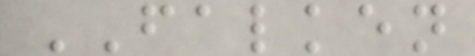FALKEN
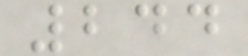244
